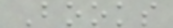Books
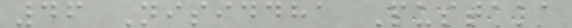46 Nisiddha Pustaka
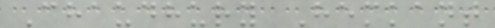Chaudhury Hemkant
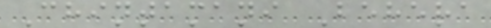Chintamani Behera
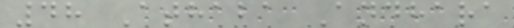48 Athaba Andhara
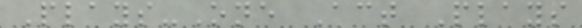Plays-One Act Plays
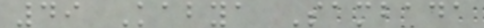49 Kabya Sambada
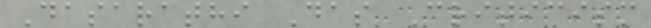Dasarathi Das Criticism
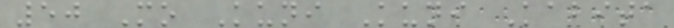50 Mo Kuni Kuni Kabita
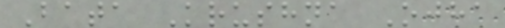Bata Krushna Ojha
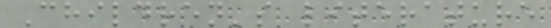Children's literature
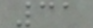31
